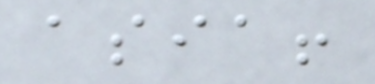asia!
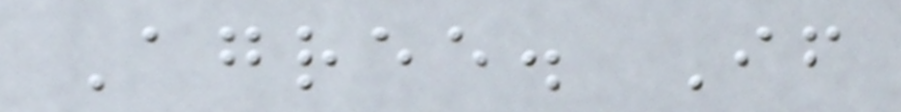Agree. If
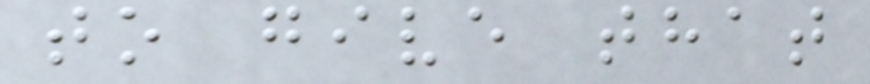to give that
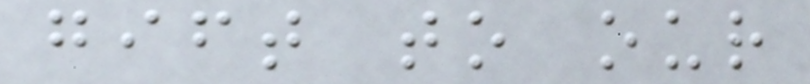gift to our
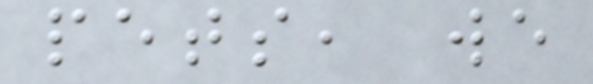pets, we
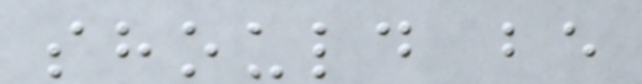should be
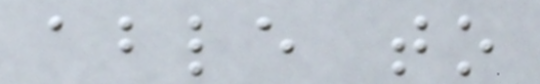able to
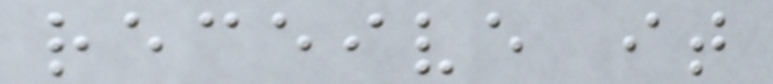receive it
